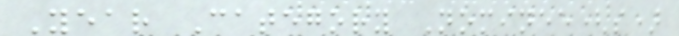Year Category Nominee(s)
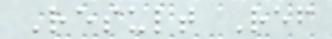Result Ref
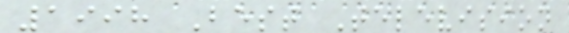1998 Best Television
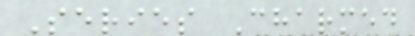Series Charmed
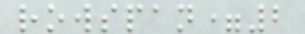rowspan=2
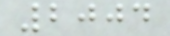2004
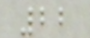22
